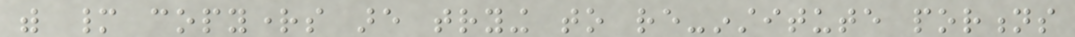with many copyrights are trying to re-institute portions
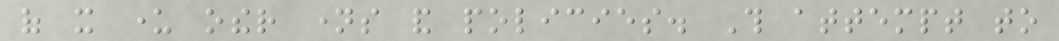of it under other names and policies. This attempt to
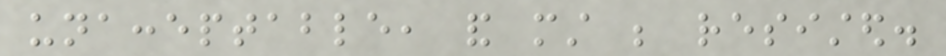unacceptable, and must be resisted.
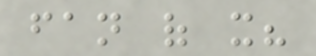fan of it?
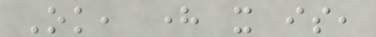Ok, here it is,
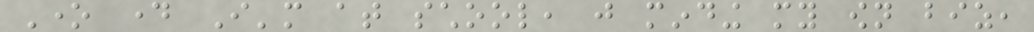One day I'm at school, just minding my own biz,
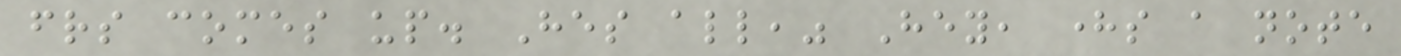friends comes up. Hes all," Hey, heres a note
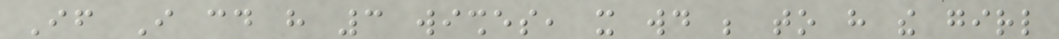If I could have 3 wishes, it would be to have the girl
